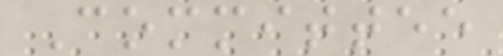Committee
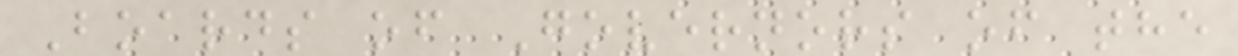Boards of Governors of the
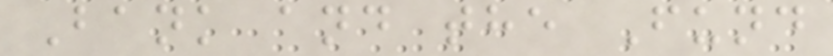Bank and the Fund
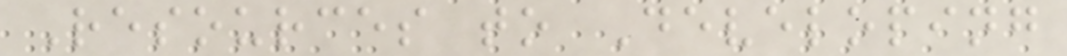Resources to Developing
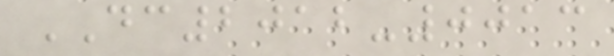DC2012-0013
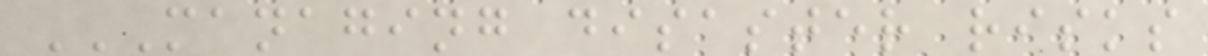MANAGING DISASTER RISKS
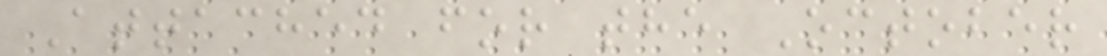Attached for the October
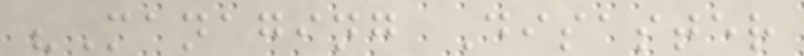"Managing Disaster
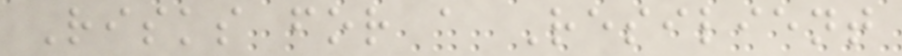Risks for a Resilient
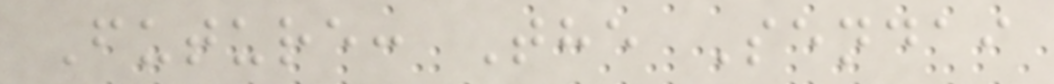Future: The Sendai
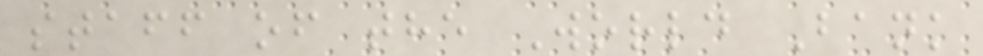staff of the World Bank
